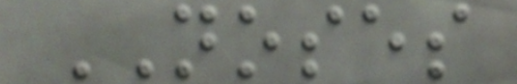NOSES
